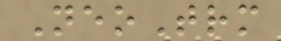NeoTrm
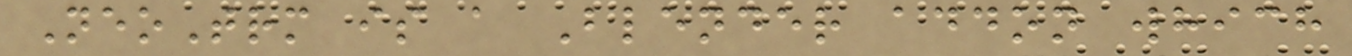NeoTrm is a Blender addon which
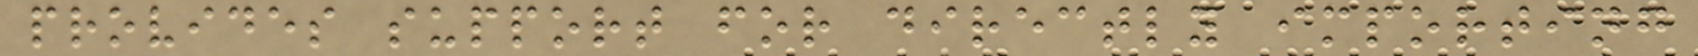provides support for directly importing
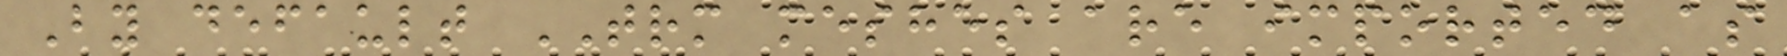By default TRM meshes are imported as
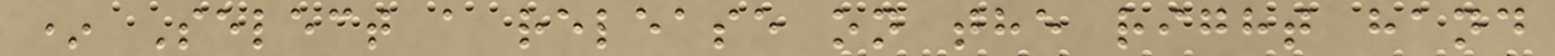* Select a release on the right hand
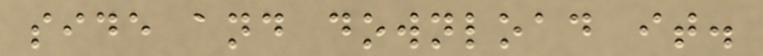side and download it.
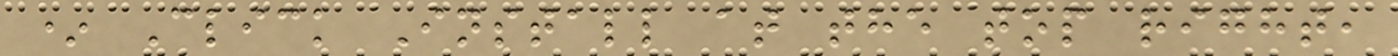* Click Install at the top right,
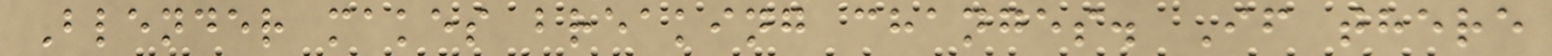Blender makes breaking changes. If there
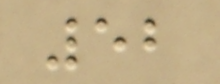52
